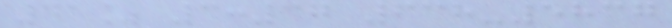41% 3:37 638-5837
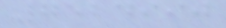7524990
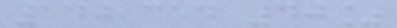140,354 40%
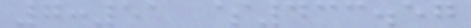7:51 $433.57
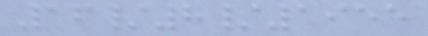16/8/1955
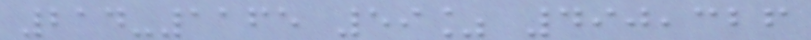214-1165 59% 490,326
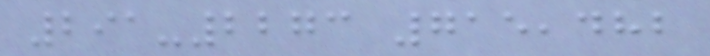291-2273 715,482
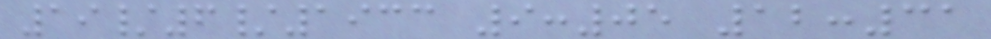19/6/1933 9:05 12:31
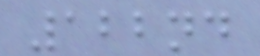122nd
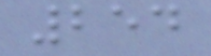254
